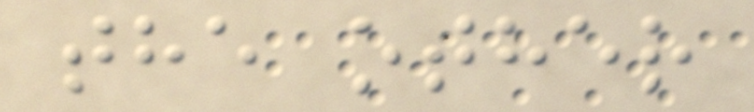the other
